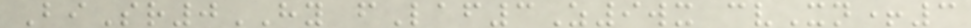BiSr0HY fLaf3Z9wx cvXn+3
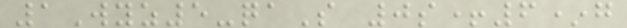1Wyz5-qaS 0s+6*g
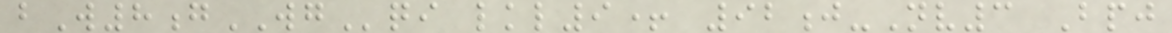bW8gWGqi lkl9+ 92j-Nv3 Bpj
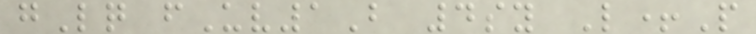gLq fUv1B 4sy L+P
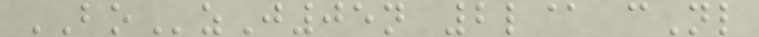BOzJ05n 2l@ cNl
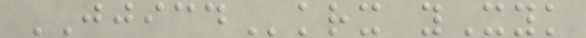JJICDkrx yXyk
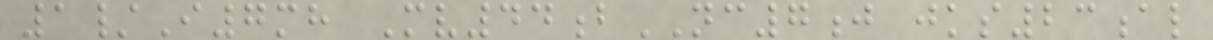1/I7mh Mv44bNC7j jks23al
